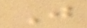J
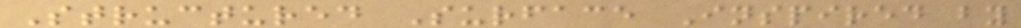Structured Surface Inspired by
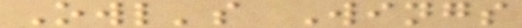Owl's Wings
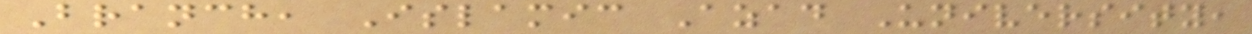Branch, Islamic Azad University,
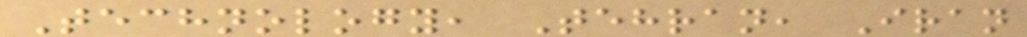Technology, Tehran, Iran
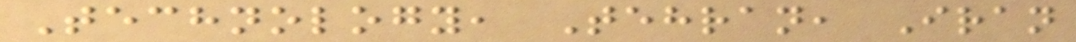Technology, Tehran, Iran
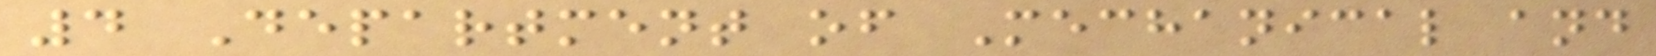4 Department of Mechanical and
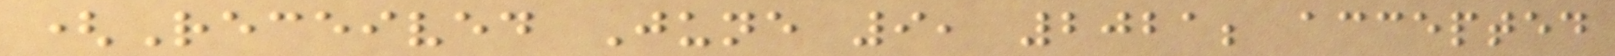(Received June 9, 2021; accepted
